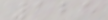125
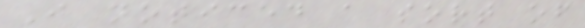I noticed a sort of
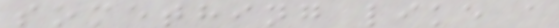something like a
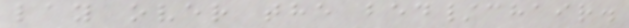lay over the bed/chair.
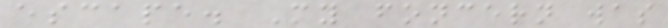escape. My foncern was
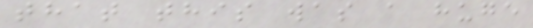that this was a huge
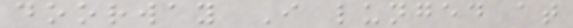doorway I lunged at
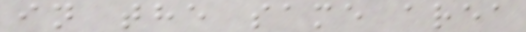in the same area
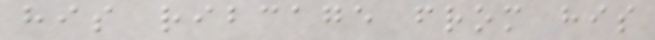his ribcage from his
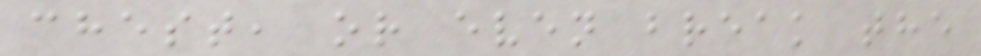chest, or even break the
